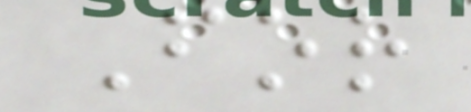For
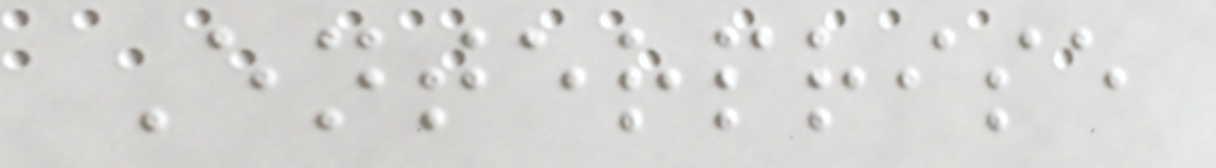Enterprise
